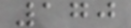170
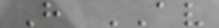H AV
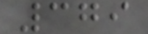379
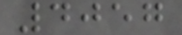4057
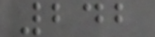242
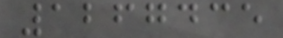1267435
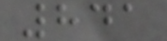841
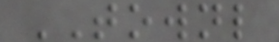TOWNL
